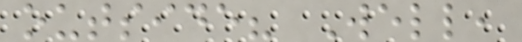outside? Well,
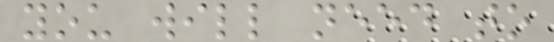you will need to
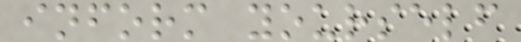inform yourself
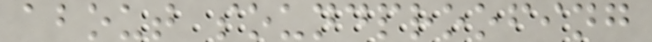about soundproofing
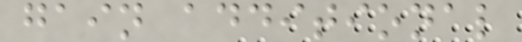gain additional
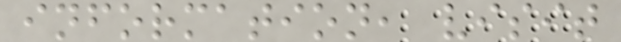information, visit
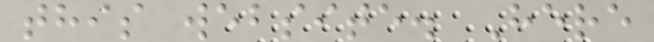this website. Here
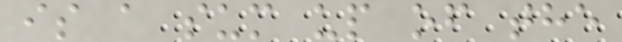is a sum up of the
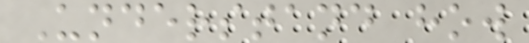Understand how
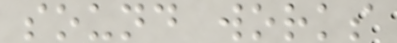sound works
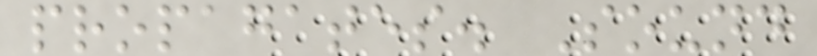propagates. Sound
